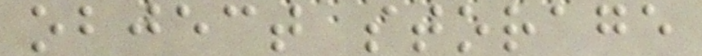object storage
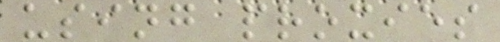using proxies
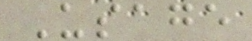Usage
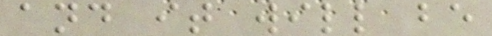and it will be
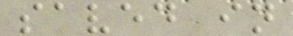saved in
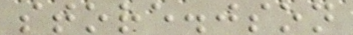store.json
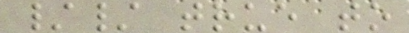// true to
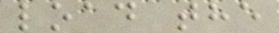load the
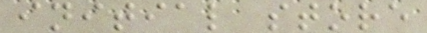initial store
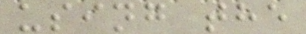using the
